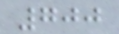700
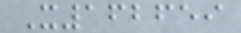X162659
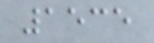1535
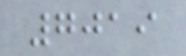7019
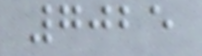7025
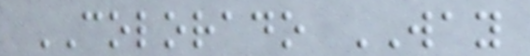COLORADO WAY
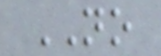NO
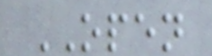OPEN
